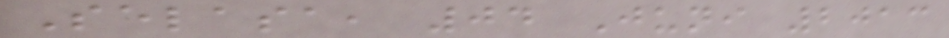Selasa, 04 Juni 2013
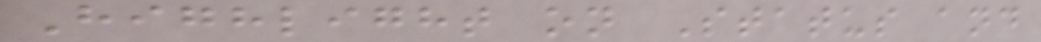Highlight on Status and
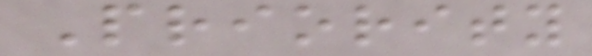Priority
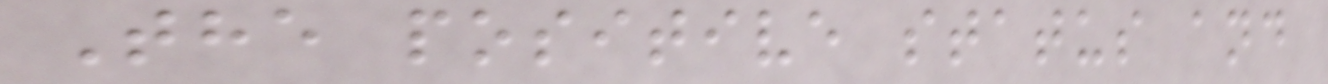The positive status and
